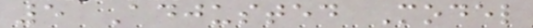5 Adjusted Model
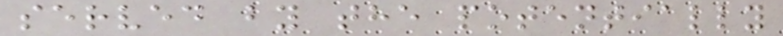served by the potentially
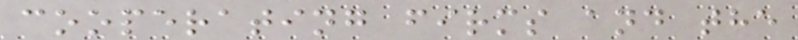cooperating firms and the
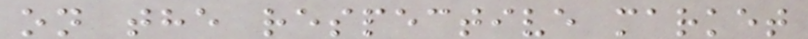on the respective market
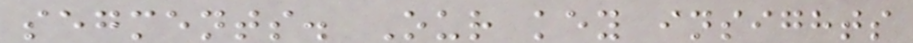segments. Our key insights
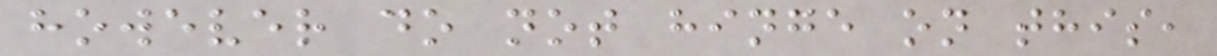however do not hinge on this,
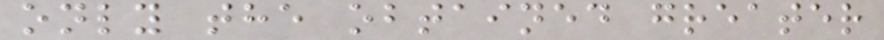only the obtained greater
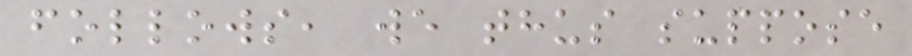follows, we thus suppose
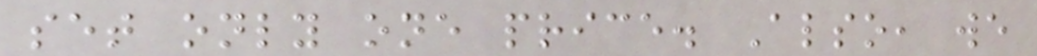set only one price. Also, we
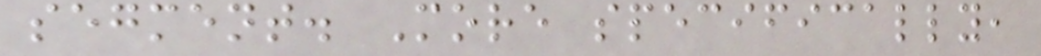segment. More specifically,
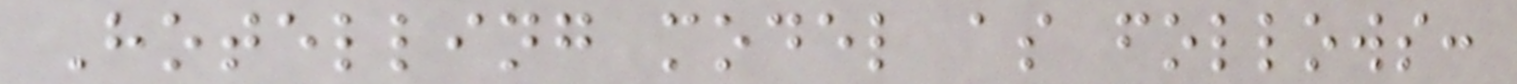Hotelling model as follows:
